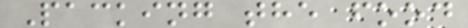Packing the food
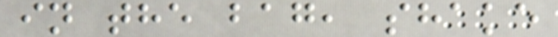in the bag, shake
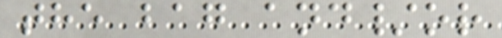the bag and/or
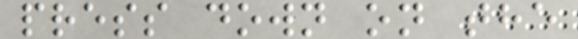press down on the
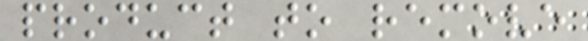product to remove
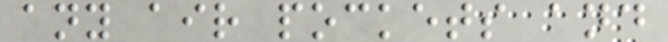any air pockets and
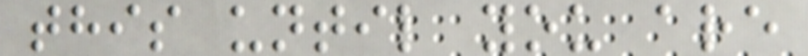this until you are
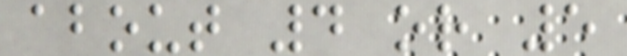about 4 or 5
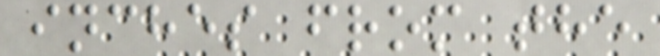inches from the
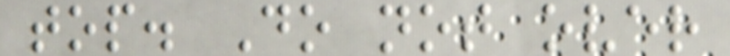top. Do not over
